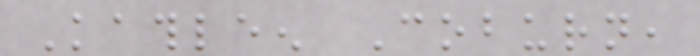Kathleen Coburn,
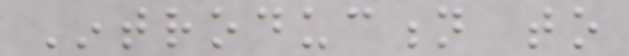Introduction to
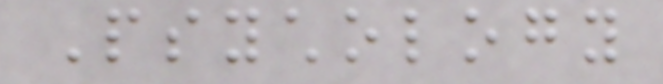Psychology
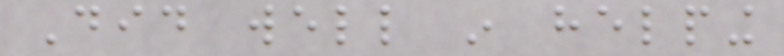Did well in helping
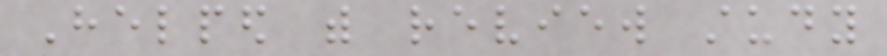Helped with review study
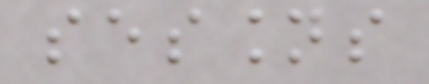sessions
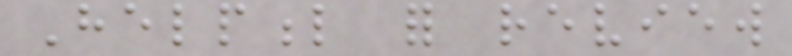Helpful for review
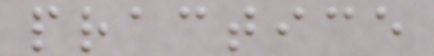practice
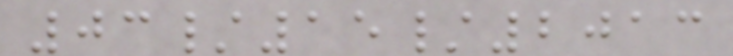03/15/2013
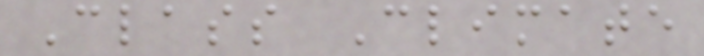Class Climate
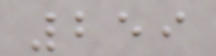259
